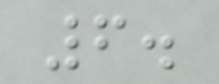6.
